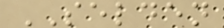SELDEN
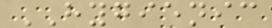HYGIENIC
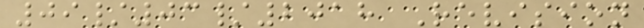09/03/2018 Revision
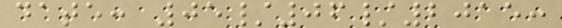date: 05/06/2015:
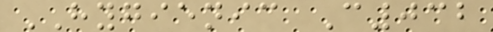HYGIENIC C032
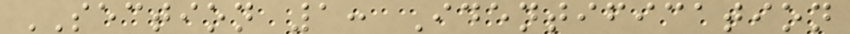SECTION 1: Identification
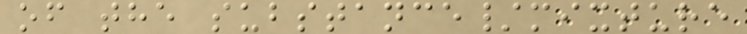of the substance/mixture
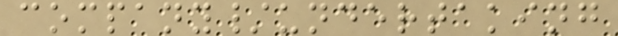company/undertaking
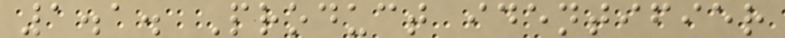1.1. Product identifier
